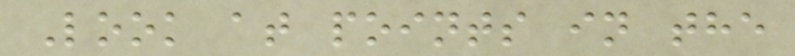Look at points in the
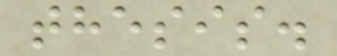thesis.
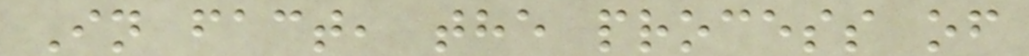In fact, the process of
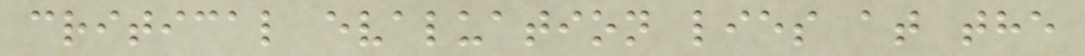critical evaluation lies at the
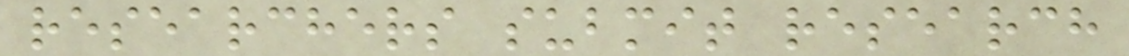researchers submit research
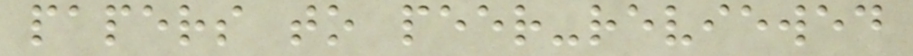papers to peer-reviewed
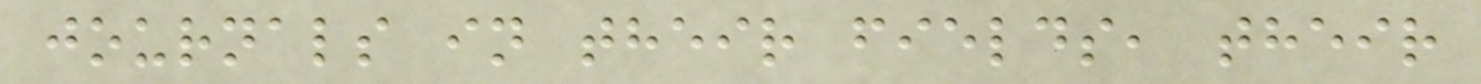journals in their fields, their
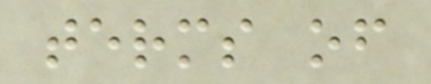terms of
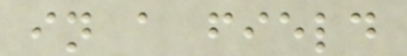in a field
